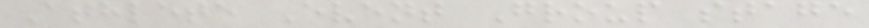Athlete Event Group stage
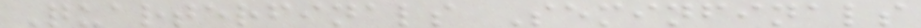Quarterfinals Seminfinals
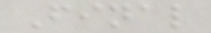Final
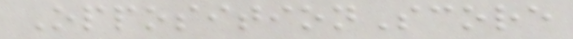OppositionScore
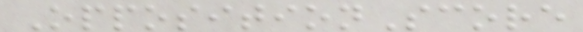OppositionScore
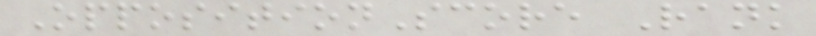OppositionScore Rank
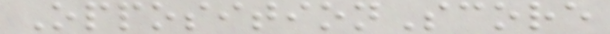OppositionScore
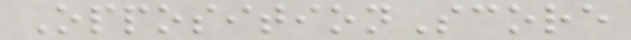OppositionScore
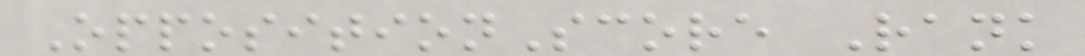OppositionScore Rank
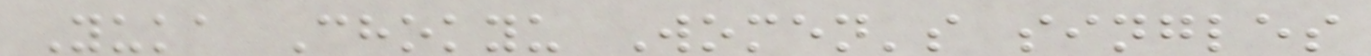Yuka Chokyu Women's singles
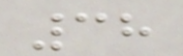38
